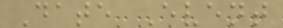Date Event
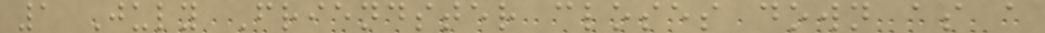1 July Friendster closes down as a
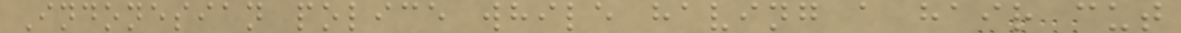Indonesian police while having a hair cut
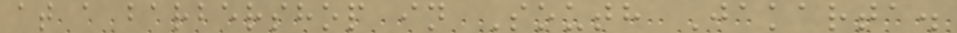at a barbershop in South Jakarta.
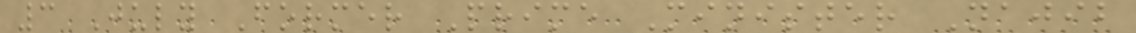3 July Former Prime Minister Najib
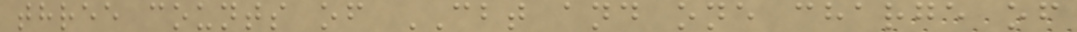three counts of CBT and one charge of
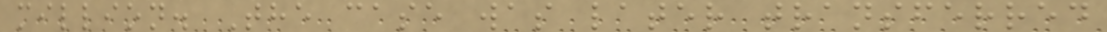million. The case was later transferred
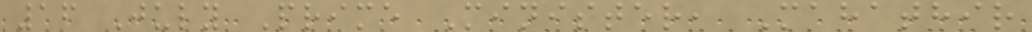16 July Prime Minister, Mahathir
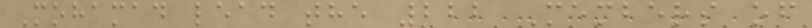Mohamad lead the 222 Members of
